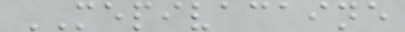MEPIVACAINE
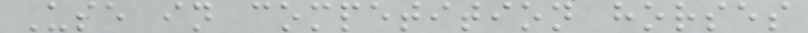Use in competition horses
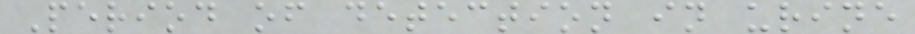Period of detection in urine
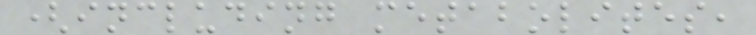(including metabolites,
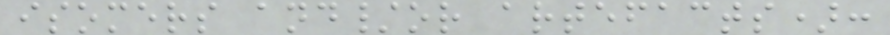isomers and/or artefacts):
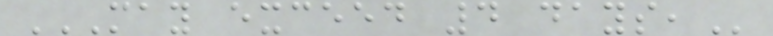MAY EXCEED 4 DAYS,
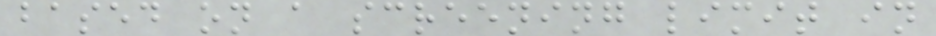based on a screening limit in
